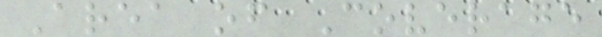Area of Coverage
